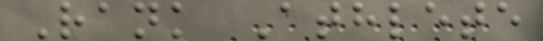Rank Athlete
